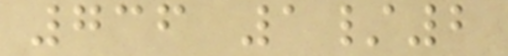736 1/2
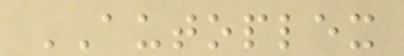AUTOPLEX
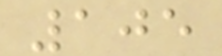105
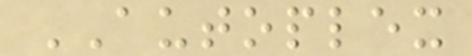AUTOPLEX
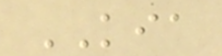KIA
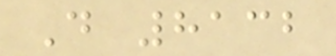D 8132
